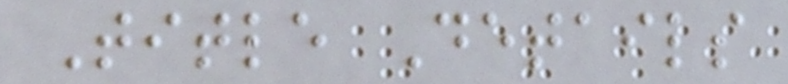Title Details
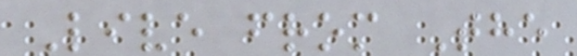Live from The
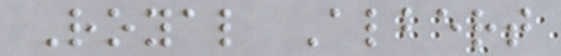Royal Albert
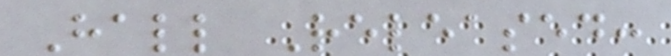Hall Released:
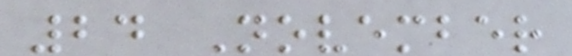24 November
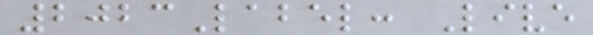2023Label: Live
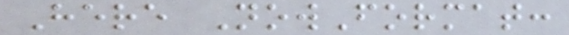Here NowFormat:
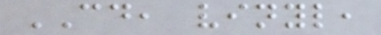CD, vinyl,
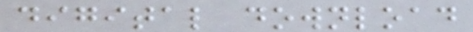digital download
